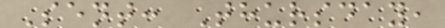Sent: Thursday,
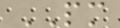PM
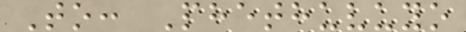To: Phethuvuyo
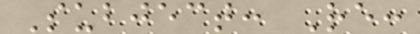Subject: Re:
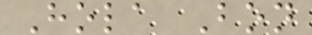Hola Bon
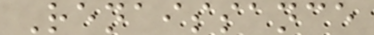Renaissance
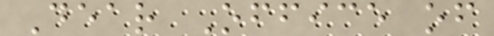Dear Office of
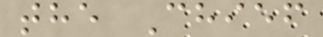the Chief
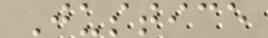Justice
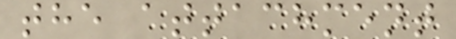the attachment
